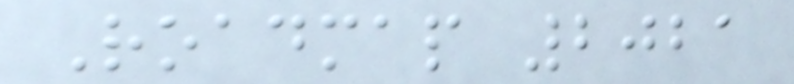Roadmap 2021
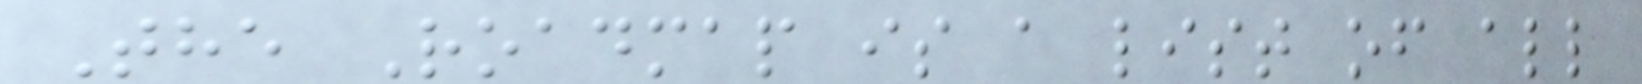The Roadmap is a list of all
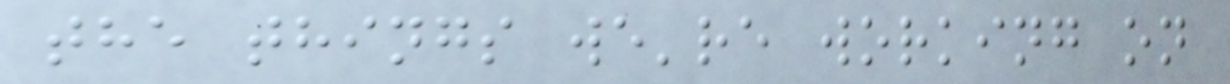the things we're working on
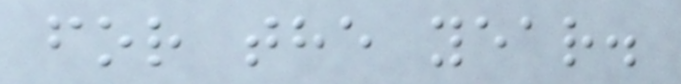for the year.
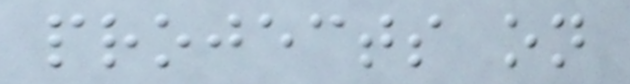projects on
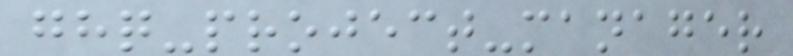ghq-project-manager
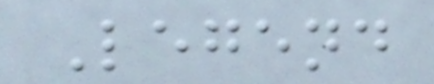Legend
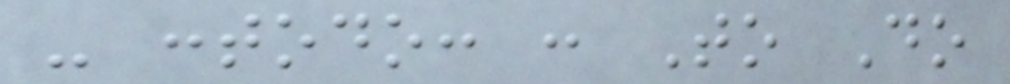- :todo: : To Do
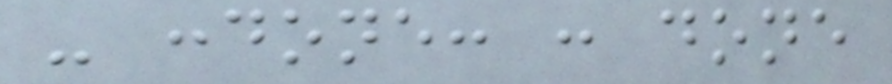- :done: : done
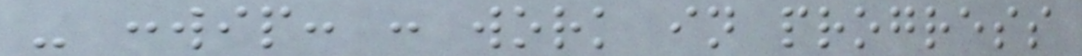- :wip: : work in progress
